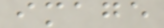image
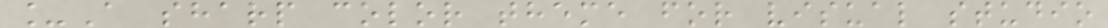_A sharp color theme for visual studio
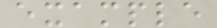example
